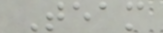Team
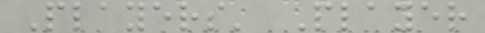Players' Player
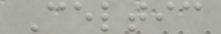Celtic
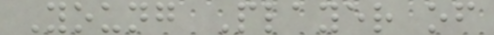Young Player of
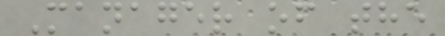Manager of the
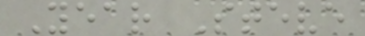Year Steve
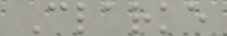Clarke
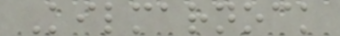Kilmarnock
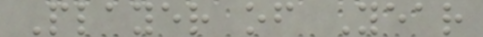Player of Year
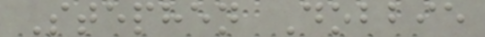Stephen Dobbie
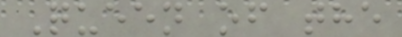Queen of the
